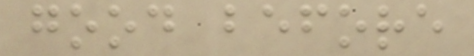good before
